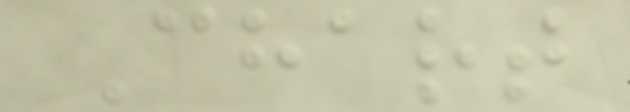Chart
